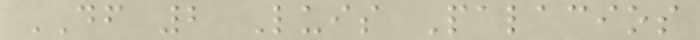DF 2 Luis Palacios
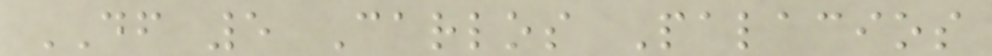DF 5 Carlos Palacios
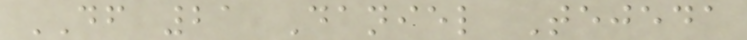DF 21 Daniel Tejeda
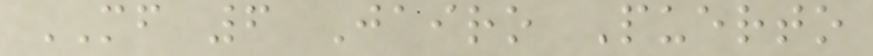MF 6 Jairo Puerto
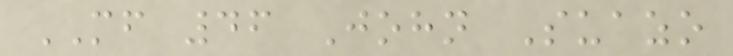MF 46 John Suazo
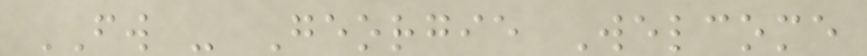FW - Georgie Welcome
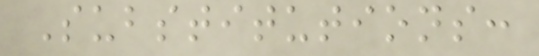Substitutions:
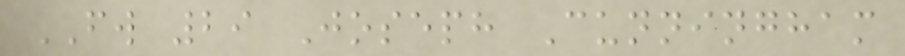FW 29 Joseph Cunningham
